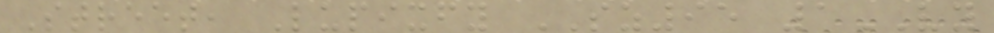Street, Lupixfy SZ95 1VY
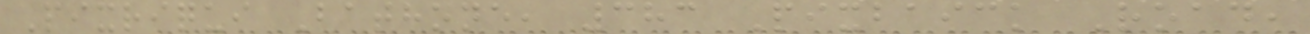Pixriqui Bathone, 383 Pixbaick Road,
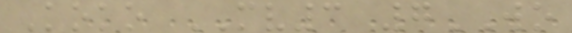Koko MV3 7WO
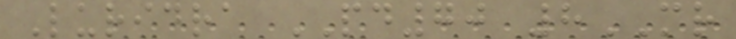Luridra PD70 8MR
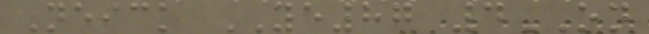Neick YE87 4ON
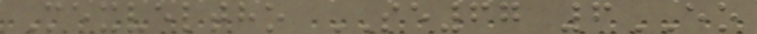Mexveltho SE67 6EO
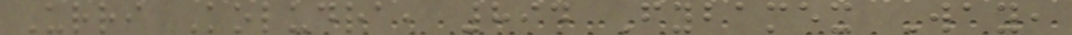Urri Koludra, 894 Fybamex Way,
